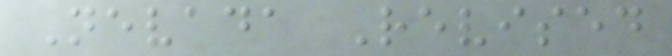Nevada Revised
